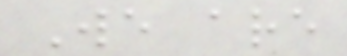We are
